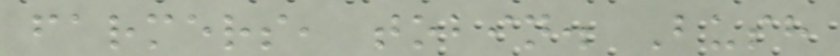farmers, tobin. Bush
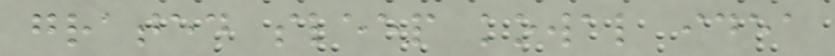grated sleep kowal idea
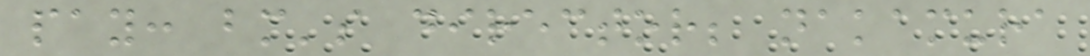pay: bm's director; nakamura
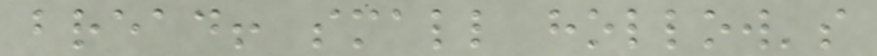bread! small hollow's
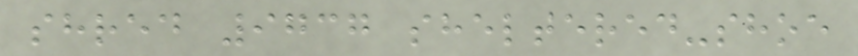shred 9737 sheltered-shoe
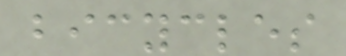bicycles
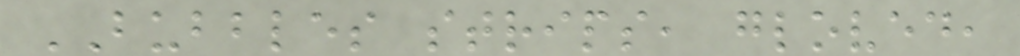BUBBLES strips, gloved,
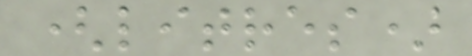(litres)
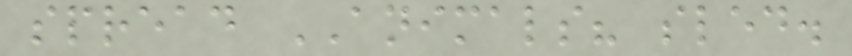spread ANIMALS? sled.
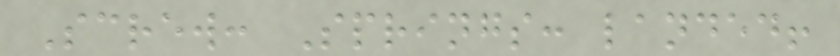Screw: Springs: landed!
